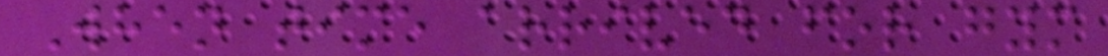When time arrived for gym
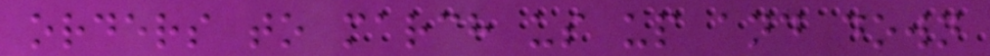orders to march us up and down
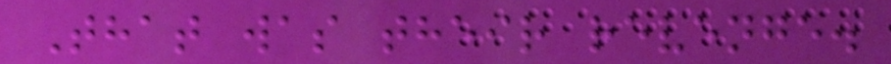That was their revenge.
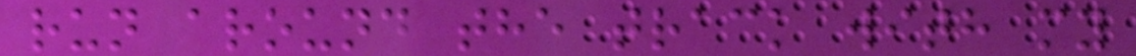run around the track with my
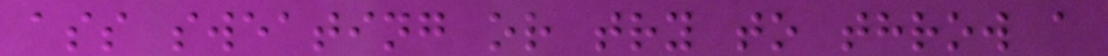ass sweating or try to throw a
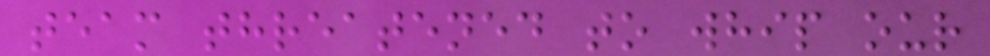team threatened to whip our
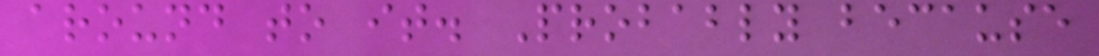around to it. Probably because
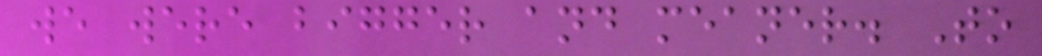we were bigger and meaner. To
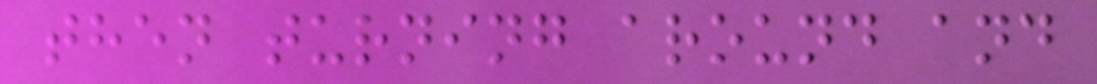then turning around and
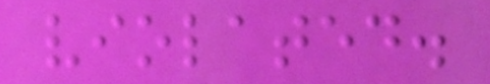violated.
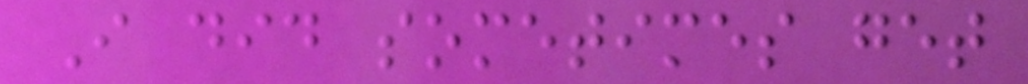I did sometimes get
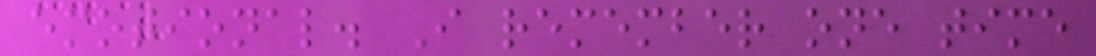emotional. I remember one time
